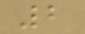2
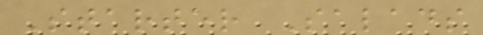Starter Salads
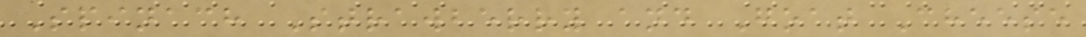Spinach Strawberry and Goat Cheese
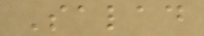Salad
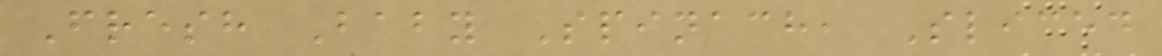Fresh Baby Spinach, Sliced
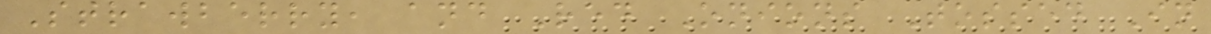Strawberry, and Red Onions Tossed In
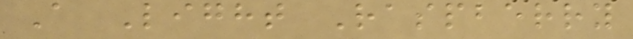A Light Raspberry
